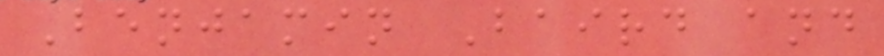Benjamin Baird and
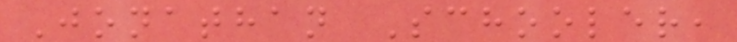Jonathan Schooler,
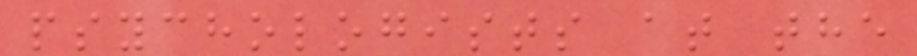psychologists at the
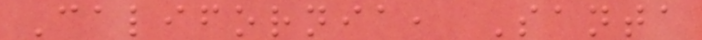California, Santa
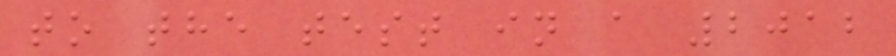to the test in a 2012
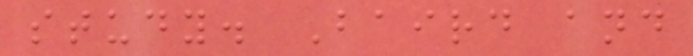study. Baird and
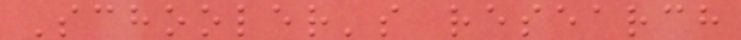Schooler's research
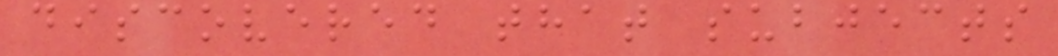discovered that subjects
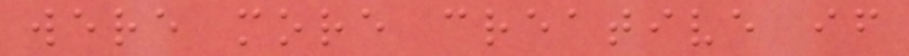were more creative if
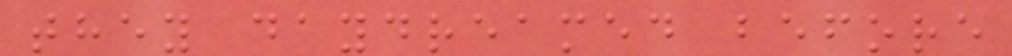they daydreamed before
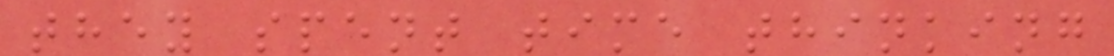they spent time thinking
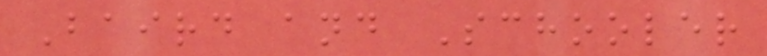Baird and Schooler
